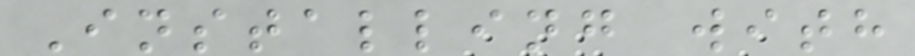Installing with
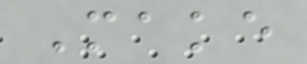Make
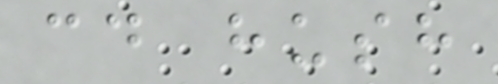cd hush
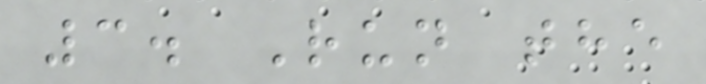3. Run the
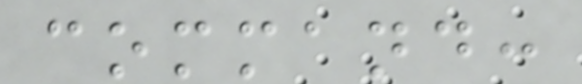command:
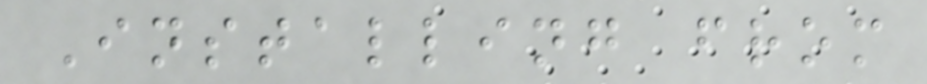Installing from
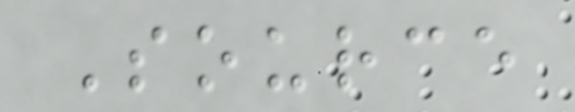Source
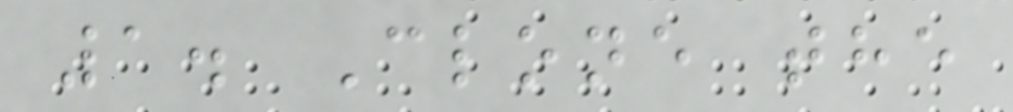1. Clone the
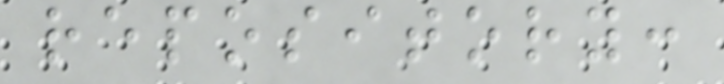repository:
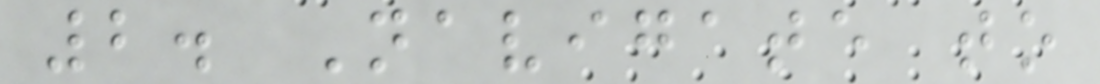2. Navigate to
